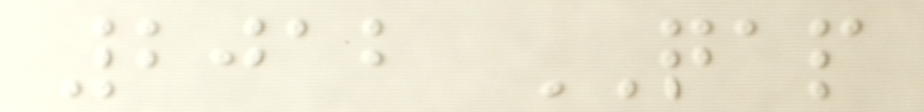2012 QAP
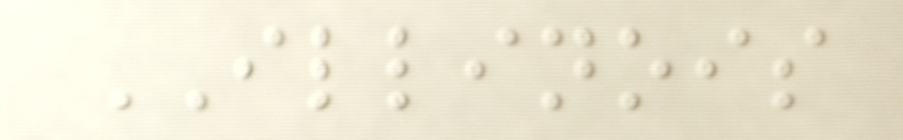ILLINOIS
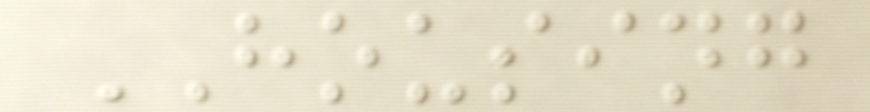HOUSING
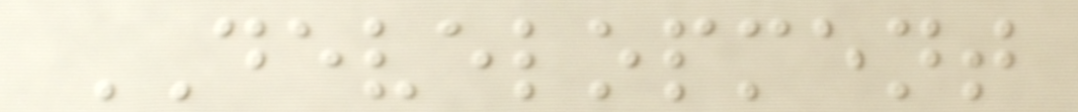DEVELOPMENT
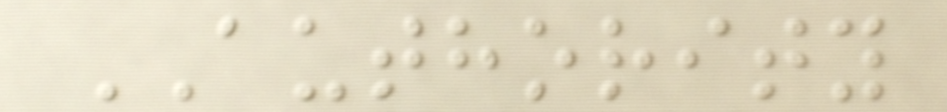AUTHORITY
